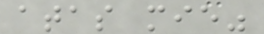atas mie"
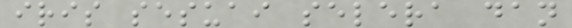iris sesuai selera dan
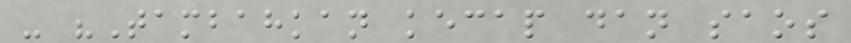- "Tambahkan kecap dan saos
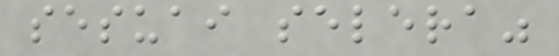sesuai selera"
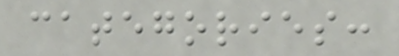categories:
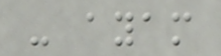- ayam
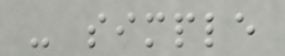- simple
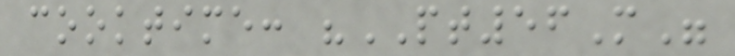cooktime: "PT56M"
